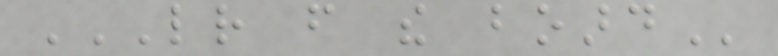LETTER FROM THE BOARD
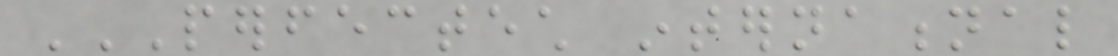PERFECTECH INTERNATIONAL
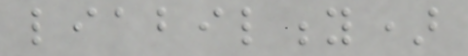liability)
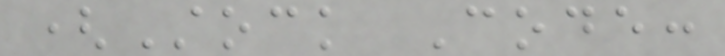(Stock Code:
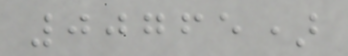00765)
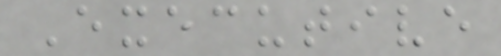Executive
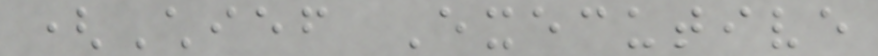(Chief Executive
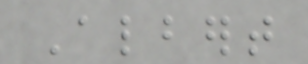Albert
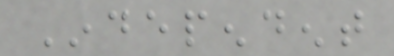Independent
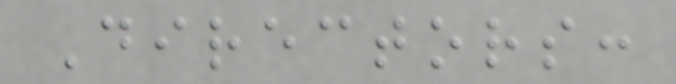Directors:
